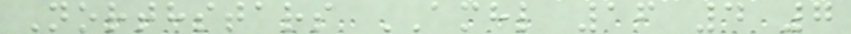Northstars AMHL 16 4 7
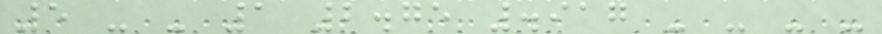5 - - 1 2.75 .917 - - - -
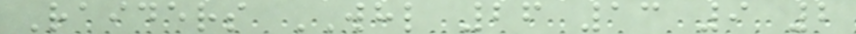Raiders WHL 26 13 9 2
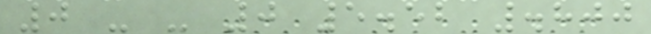0 - - 0 5.52 .800
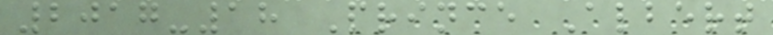2017-18 Prince Albert
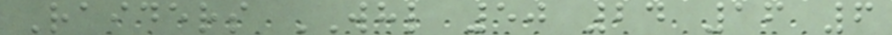Raiders WHL 50 24 16 6
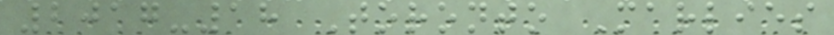2017-18 Toronto Marlies
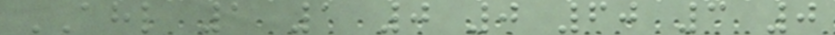AHL 1 1 0 0 60 3 0
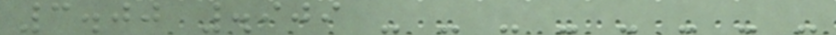3.00 .909 - - - - - - - -
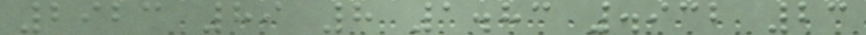2923 89 8 1.83 .932 23
